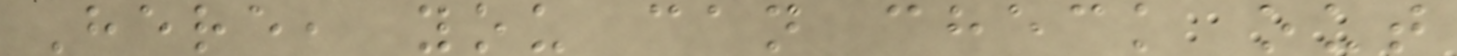Here, you can check out
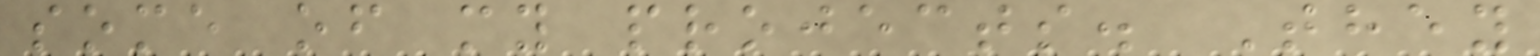some of my projects. They
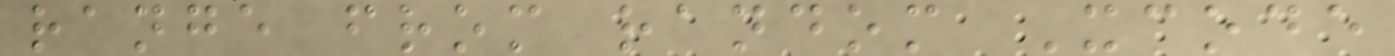range from random Xcode
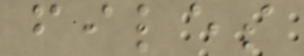files
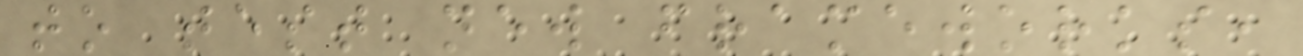to test new frameworks,
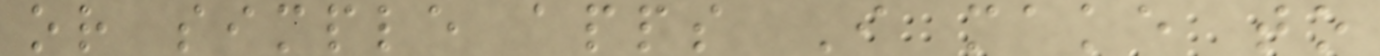or simple apps I make to
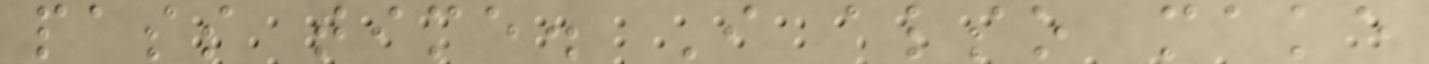pass time. I also make
